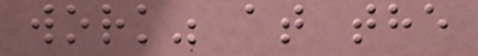work" at the
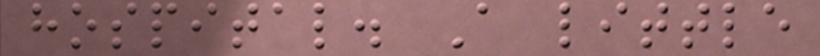hospital. A little
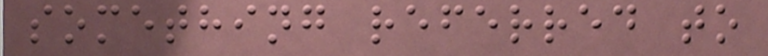something referred to
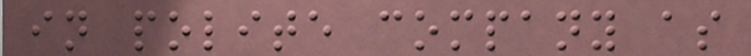in polite company as
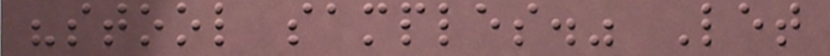"stool samples." Let
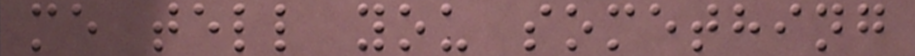me tell you something
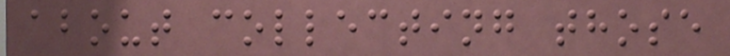about collecting those
